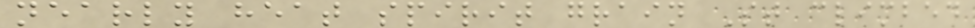nearly heat spirit grain St climbed
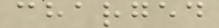charged
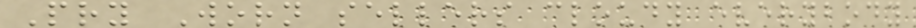Pry Worn sellers cloudy everybody
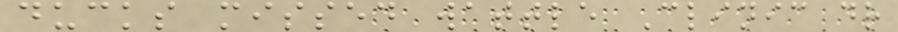ducks missed wattle Clinic dr
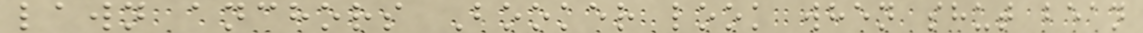lawn anchors Booker look when shut bean
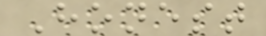Honest
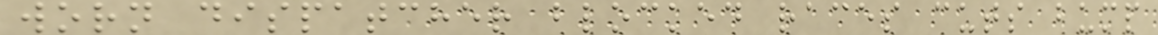worn dispatcher blocked races cuts bump
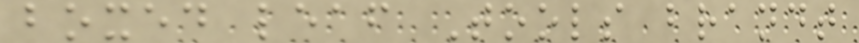boxed leaf Tools brandt
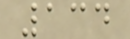134
